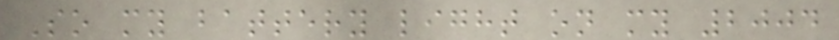So my battery light on my 2004
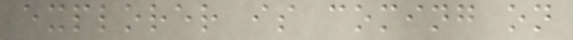explorer is coming on
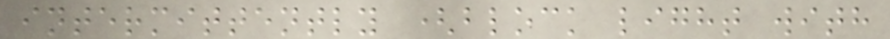intermittently (block light with
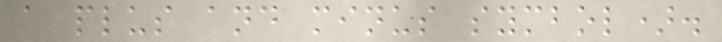a plus and minus symbol).
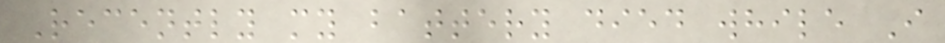Recently my battery died while I
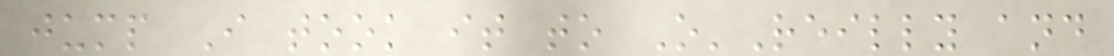jump I took it to O'Reilly and
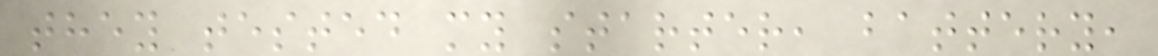they tested my starter, battery,
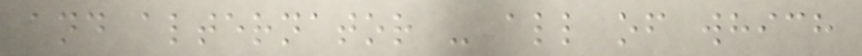and alternator - all of which
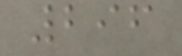296
